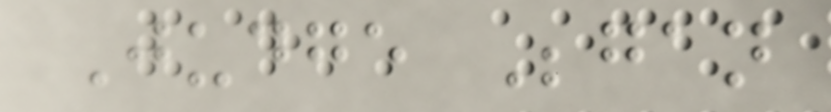Judge Began
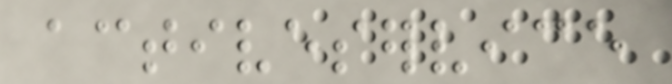activeservice
